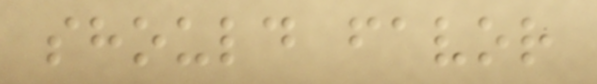should favor
